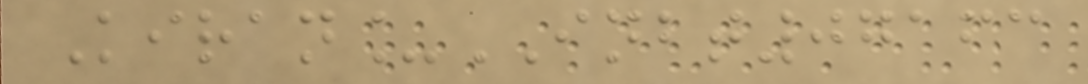Kiran_INBT07163
